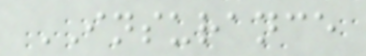INSURANCE
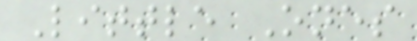Little Ones
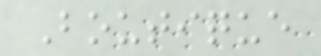Boutique
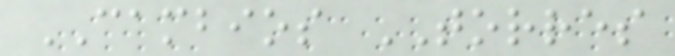CAMBIOS TORRES
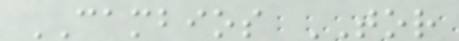CAMBIOS TOR
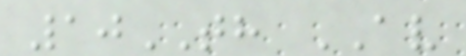10TH AV
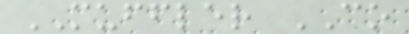MUFFLER CO
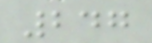247
